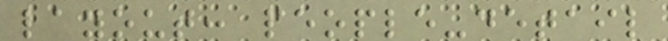layout: people-detail
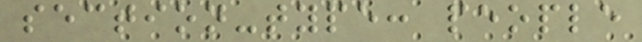section-type: people
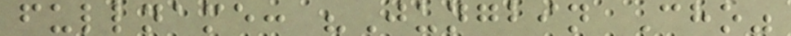fullname: "Jungbin Cho"
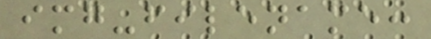img-filename:
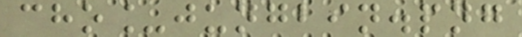cho_jungbin.png
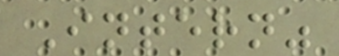Intern"
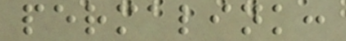permalink:
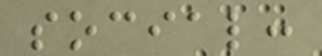social:
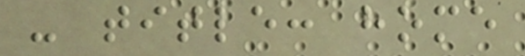- title: home
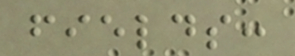fields:
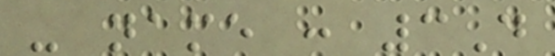- name : 3D
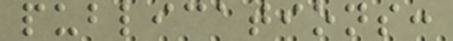publications:
